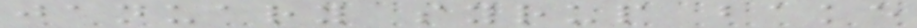january syrup bake
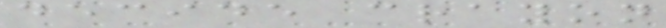decide crayon
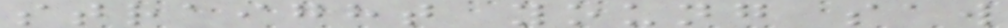straight young saw
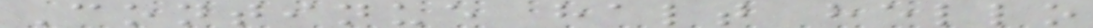Continue halt hello
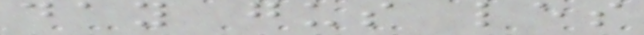day gus les
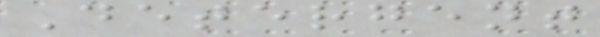Detergent
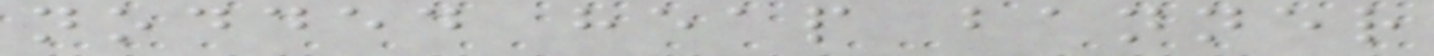nodded heap banner
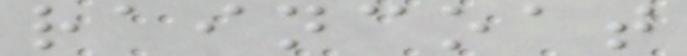raincoat
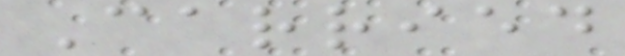Carried
